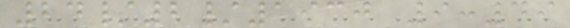24/2/1930 9:49
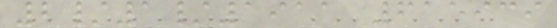2/1/1911 615939
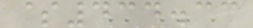$434.33
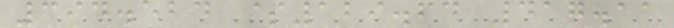394.524 $129.64 417.11
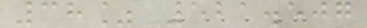38% 521.507
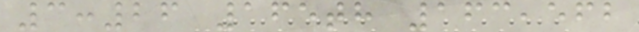3:26 165th 163,562
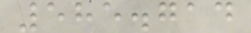585.714
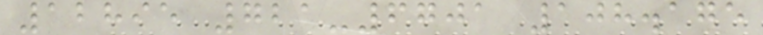12895 721-6701 108.175
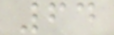64
